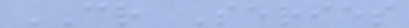CR Series
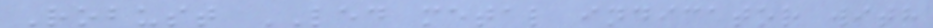Robust LED metal indicator with
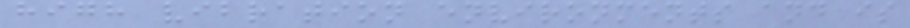high vibration environments and is
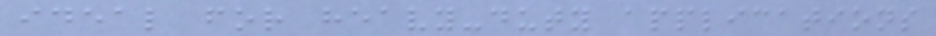ideal for heavy-duty applications
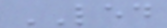LED
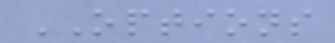OPTIONS
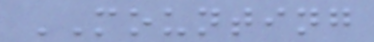MOUNTING
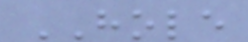HOLE
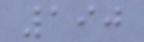190
